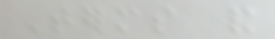Terms and
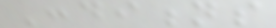Conditions
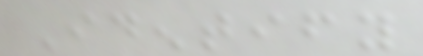Identify
